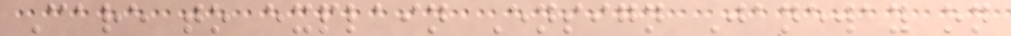Care to explain Ensign Janeway on
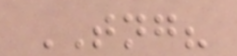TNG?
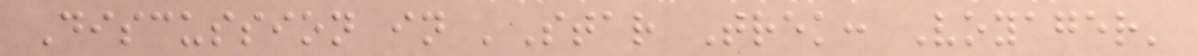Discussion in 'Star Trek: Voyager'
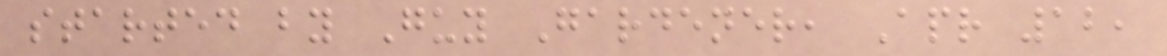started by Guy Gardener, Apr 12,
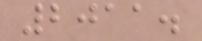2011.
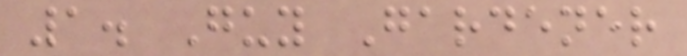1. Guy Gardener
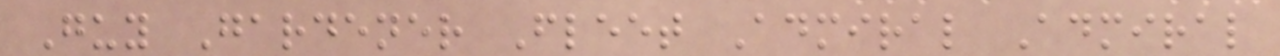Guy Gardener Fleet Admiral Admiral
